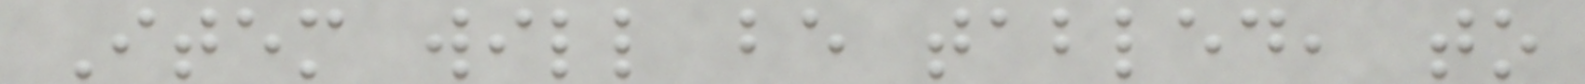Item will be tabled, to
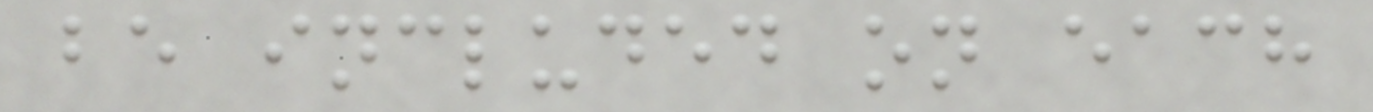be included on each
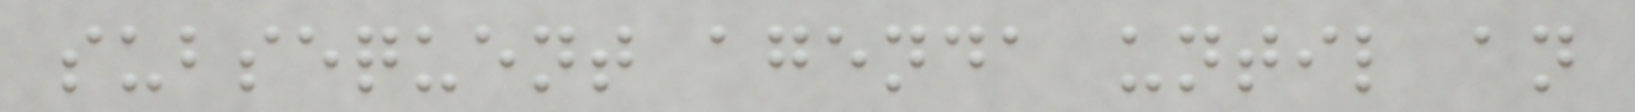subsequent agenda until an
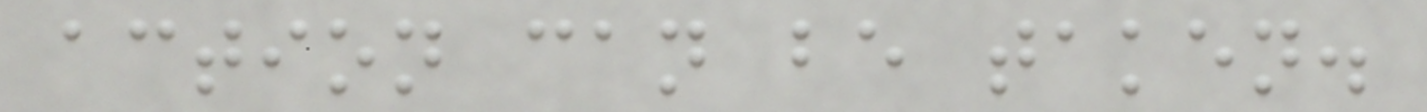action can be taken.
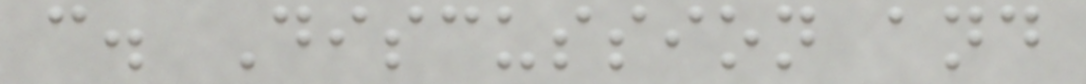c. Discussion and
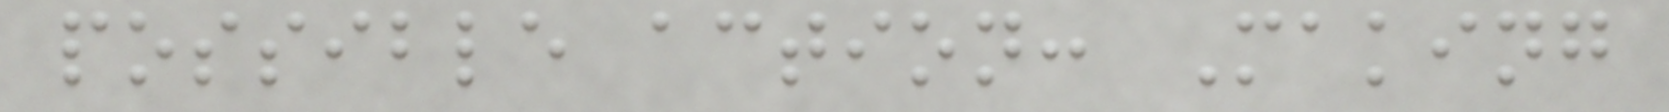possible action: Making
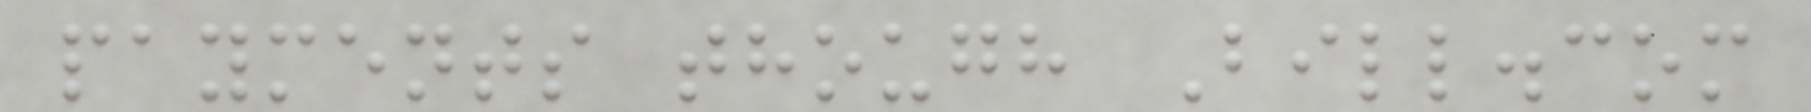payments though Bill.com
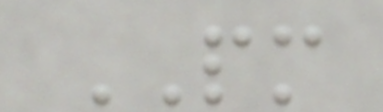PM
